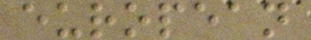european
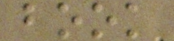book
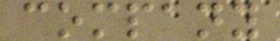company
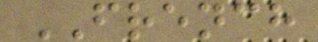FRENCH
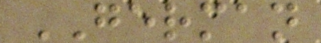GERMAN
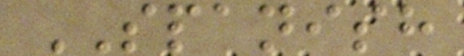SPANISH
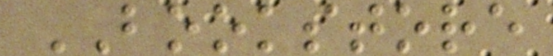BOOKSTORE
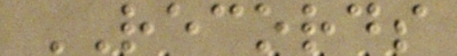RECORDS
